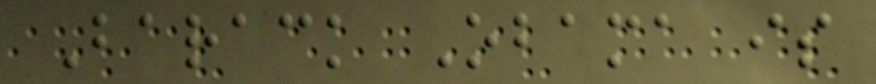Barack Obama is
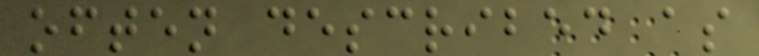often described as
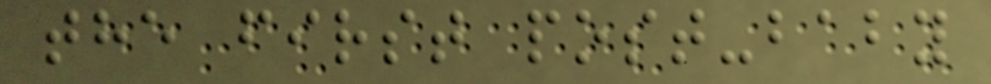the first post-baby
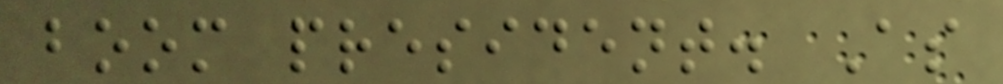boom president. As
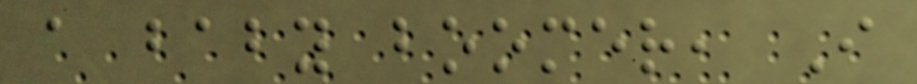a baby boomer, I
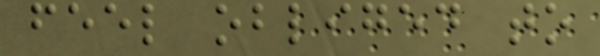feel obliged to
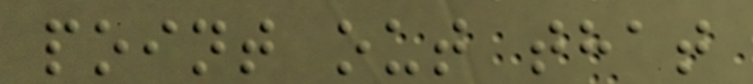point out that
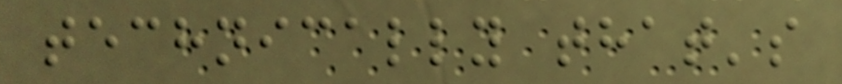technically that's
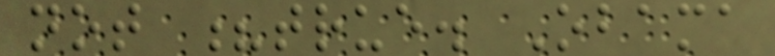not ?true. Obama
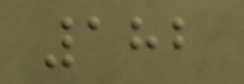182
